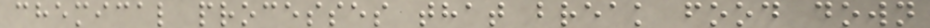chemical processes that break food down
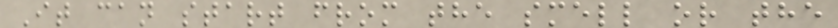It can start from the smell or the
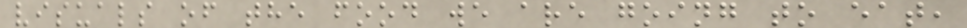visuals of the food we are going to eat,
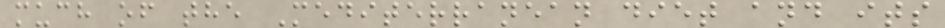much of the Mediterranean diet and its
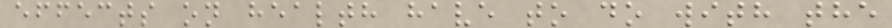effects on health have to do with the
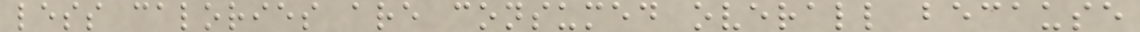less calories are consumed overall because
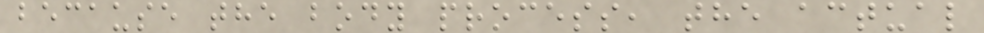because the body process, the actual
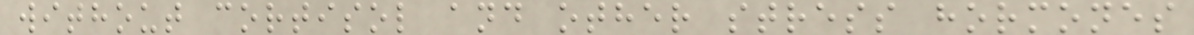without cortisol and other stress hormones
